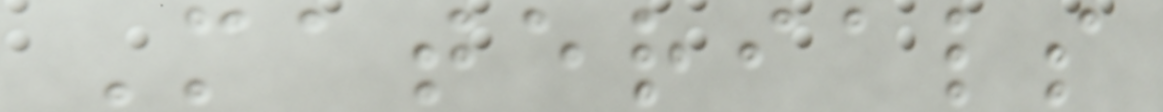Materials
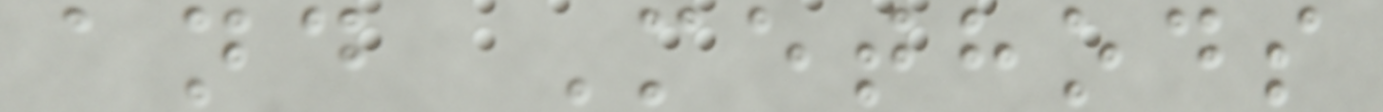and Methods
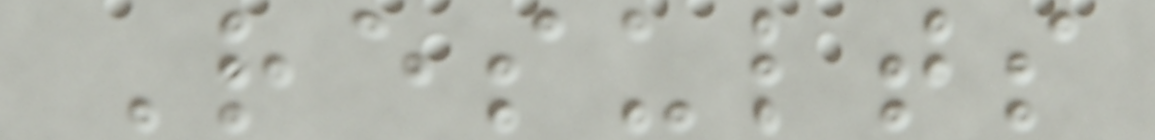Results
